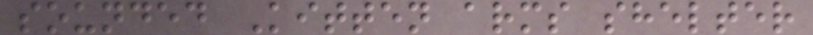sounded Kitten arms shelter
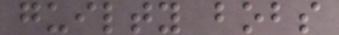guilty bobs
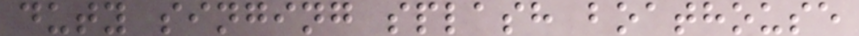duty singing splash boathouse
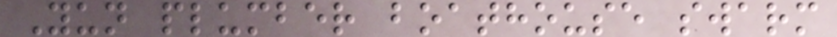Yun plumber boathouse swarm
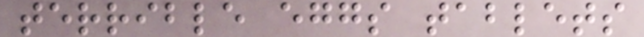terrible eggs tablets
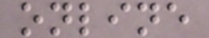online
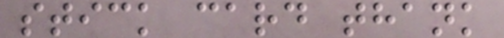stick card thank
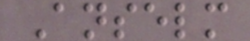Anselm
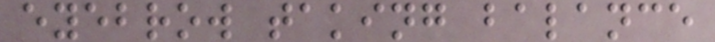eyebrow taking balance
